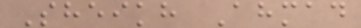Sheikh Ahmad
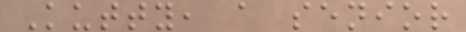Kutty, a senior
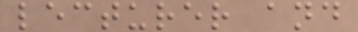lecturer and
